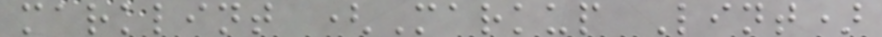marklint (Markup Lint)
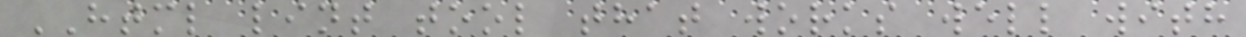HTML lint tool that works well with
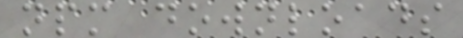npm downloads
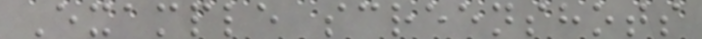Example screenshots
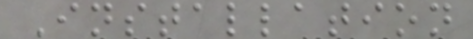Installation
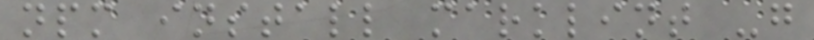npm install marklint -g
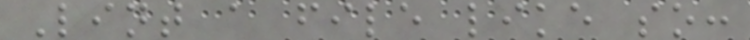Lint a file like so:
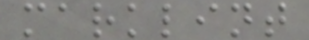marklint
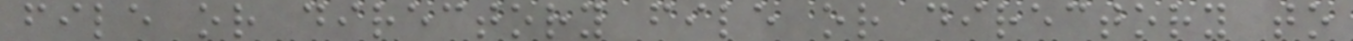file or directory file or directory to
